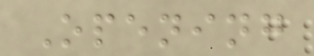Opening
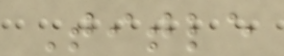Title
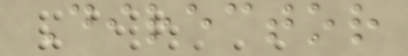Director
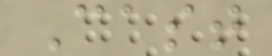Cast
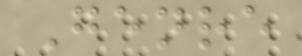Genre
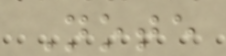Note
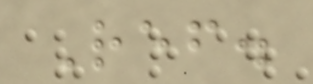Ref.
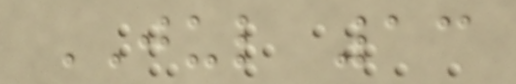JUL 13
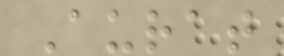Aurat
